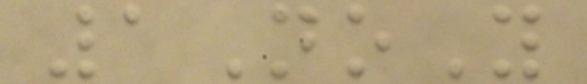1NoY
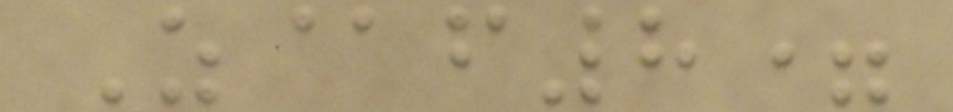Z@f8=
